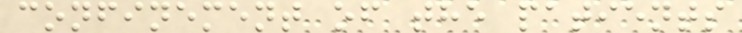confinement of the patients
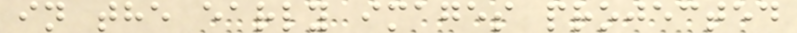in the early images projected
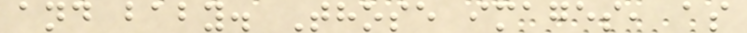and baby. Those images, as
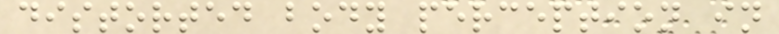distorted body perception in
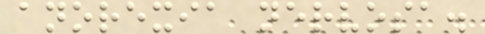anorexia nervosa.
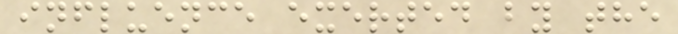influence exerted by the
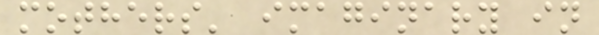mothers' imaginary in
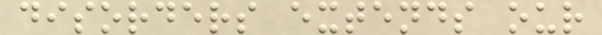disorders extends our
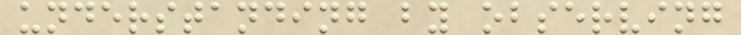understanding by observing
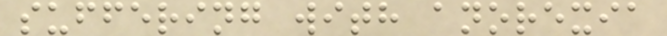suffering with anorexia
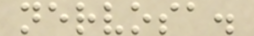nervosa.
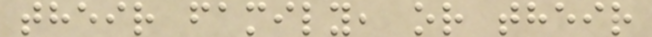their family, or their
